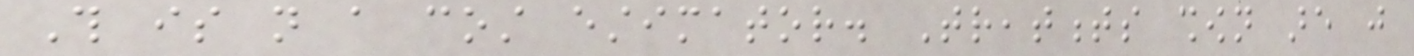This is not a cost estimator. Treatments shown are just
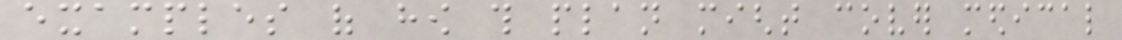examples of how this plan might cover medical
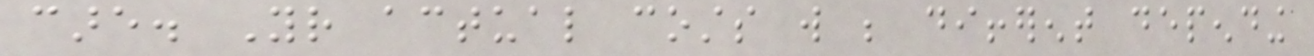care. Your actual costs will be different depending
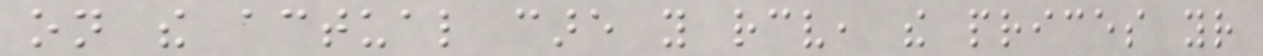on the actual care you receive, the prices your
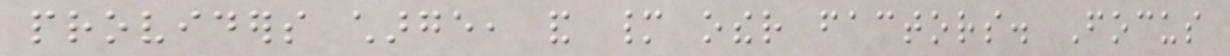providers charge, and many other factors. Focus
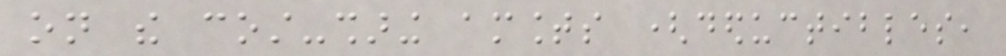on the cost-sharing amounts (deductibles,
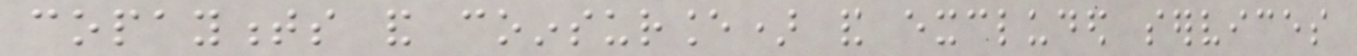copayments and coinsurance) and excluded services
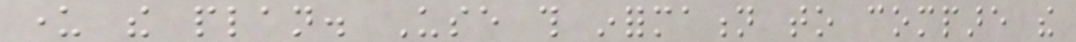under the plan. Use this information to compare the
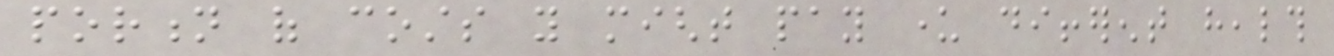portion of costs you might pay under different health
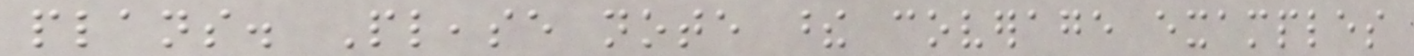plans. Please note these coverage examples
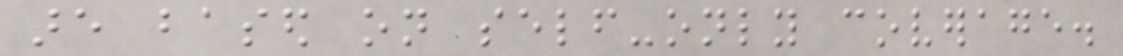are based on self-only coverage.
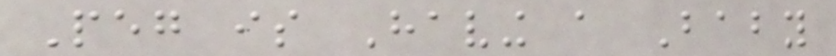Peg is Having a Baby
